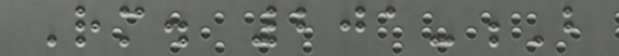Rm. 201-B
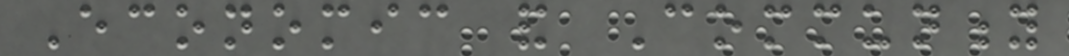Economic and Community
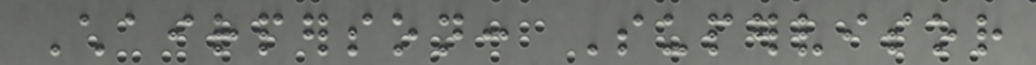Chairperson: Supervisor
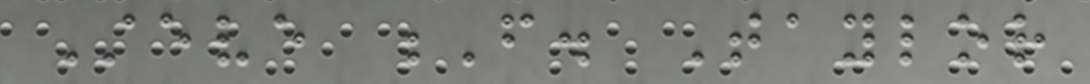Steve F. Taylor
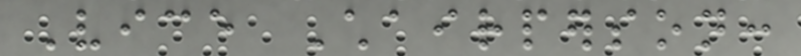Vice Chairperson:
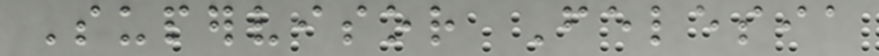Supervisor Felesia
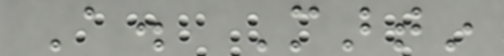A. Martin
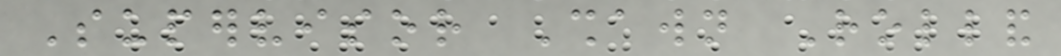Supervisor Shawn Rolland
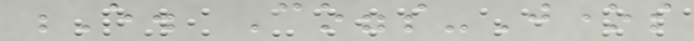E. Coggs-Jones
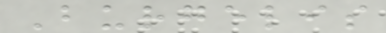Burgelis
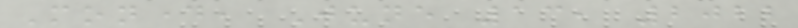Monday, June 13, 2022
